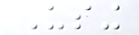Using
